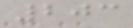203
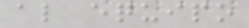al equipo
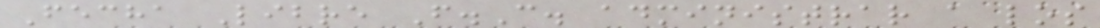Fecha Libre F.C. administrar a los
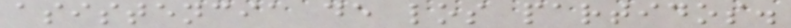asistencia de los partidos.
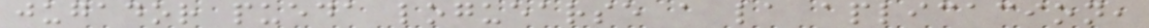jugador pueda loguearse a la aplicacion,
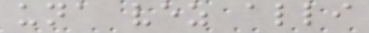una vez alli
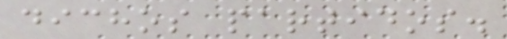dichos partidos.
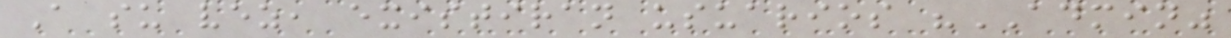A su vez, existiran usuarios "ADMIN"
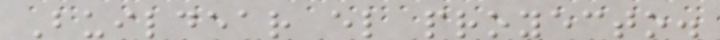Buildear el proyecto.
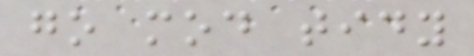go mod tidy
